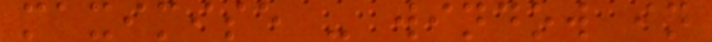maximise - window in
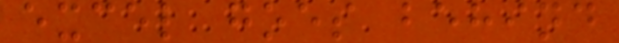excel goes behind
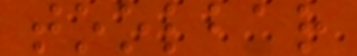toolbar
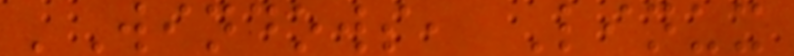'Windows, Linux
